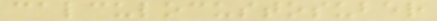calculocustosuber
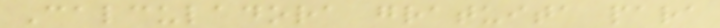Calculadora gratuita para
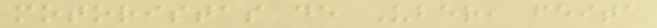motoristas de Uber, feita
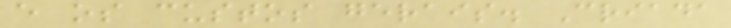e os custos gerais. Criada
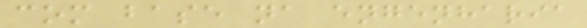com base na engenharia
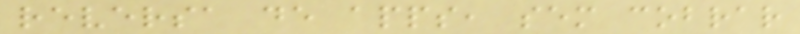reversa de apps, sem cobrar
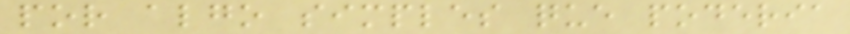por algo simples que poderia
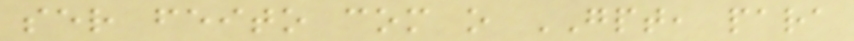ser feito com o GPT, para
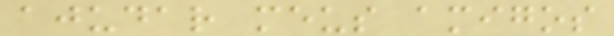ajudar meus amigos
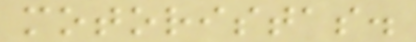motoristas.
